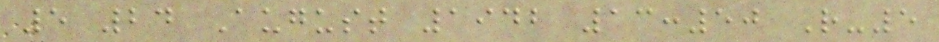5 24 August 1942 13:50 R-5
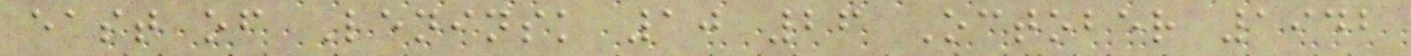east of Leninsk 10 26 October 1942
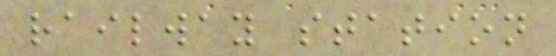railway station
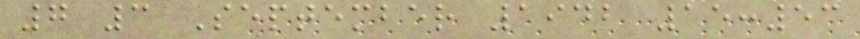7 3 September 1942 15:53
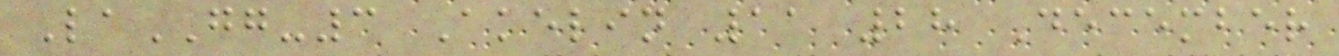LaGG-3 Akelin 11 28 December
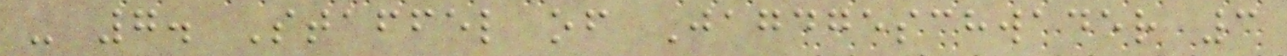- 7. Staffel of Jagdgeschwader 3
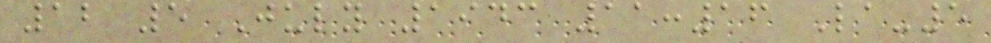12 5 July 1943 11:16 La-5
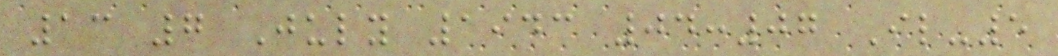13 7 July 1943 04:07 Il-5
